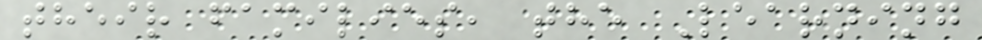their families, the Learning
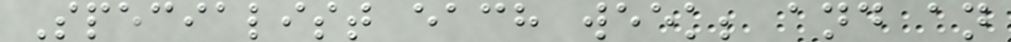Specialist each week; and an
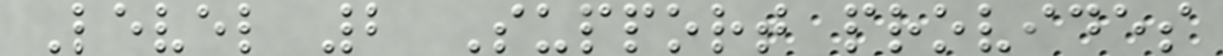Level 2 Support provides
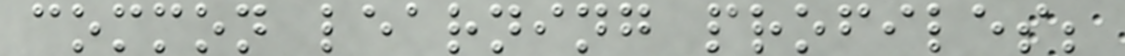common learning profiles;
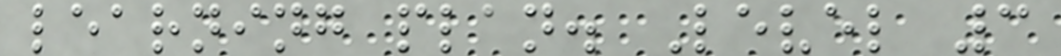learning plan. Level 3
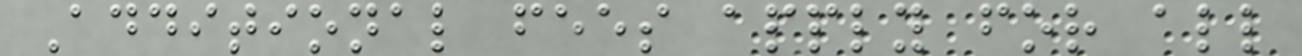Additional fees apply for all
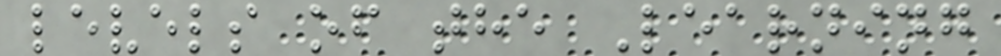levels of the Learning
